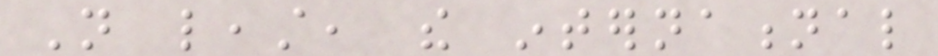Not least, the international
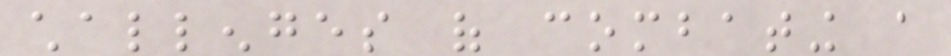challenges of combating a
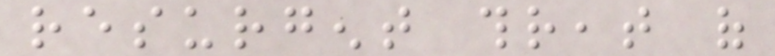resurgent threat of
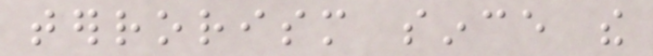terrorism since the
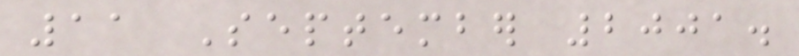11 September 2001.
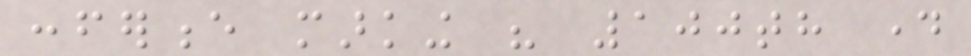conference marking his 100th day
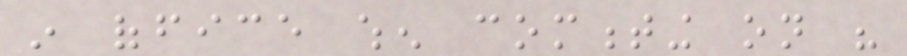in office when commenting on his
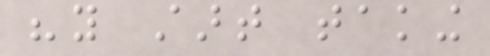"you start taking
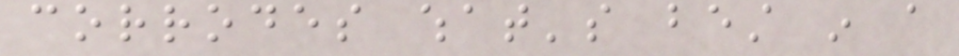corrodes what's best in a
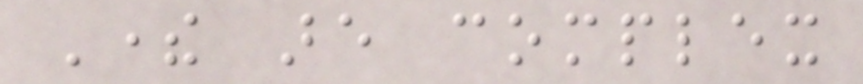There are complex
